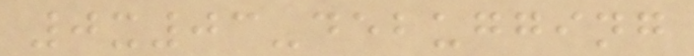0x03-debugging
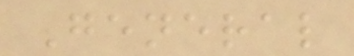General
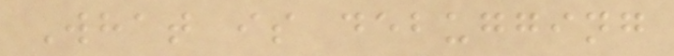What is debugging
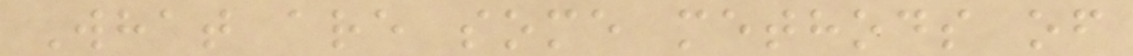What are some methods of
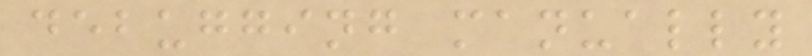debugging manually
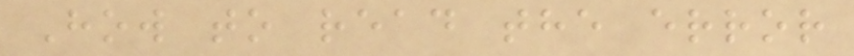How to read the error
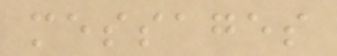messages
